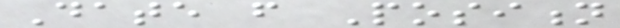Date from Position
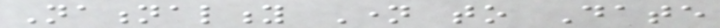Nationality Name to Date
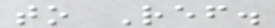to Ref.
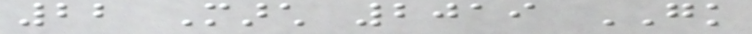22 March 2019 GK
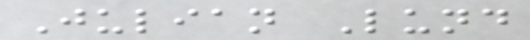Julian Lund
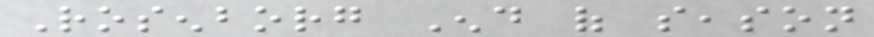Rosenborg End of season
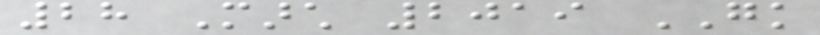28 March 2019 GK
